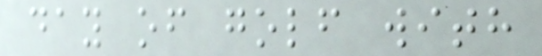day of golf with
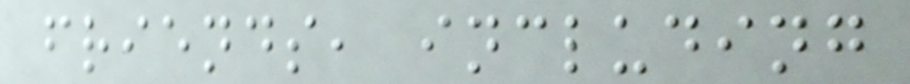friends, including
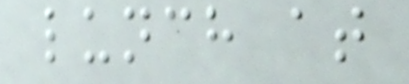lunch at
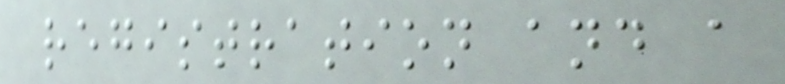registration and a
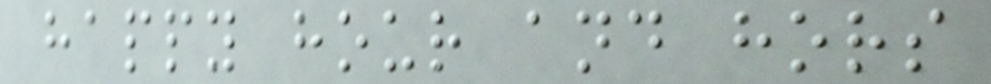happy hour and hors
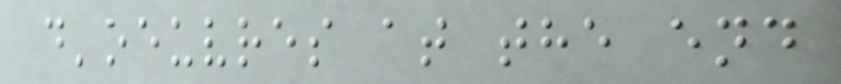d'oeuvres at the end
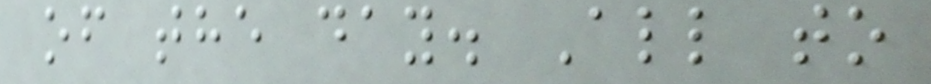of the day. All to
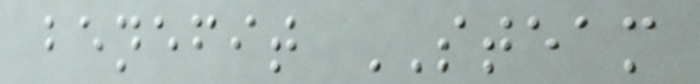benefit STEAM
